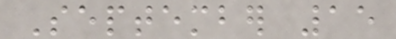September 15
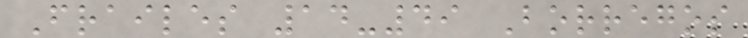Frailes 14-49 Borregos
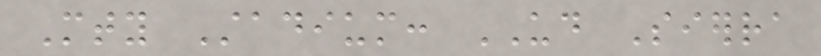Mty Stadium: UD Sierra
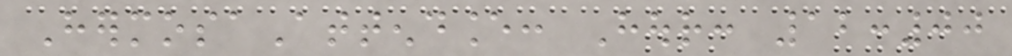HermosaAttendance: Hour: 12:00
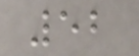52
